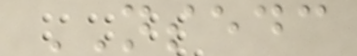NSEDC
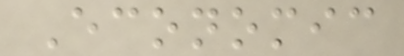Economic
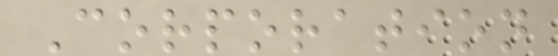Corporation
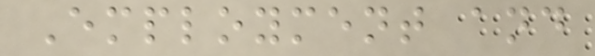Employment and
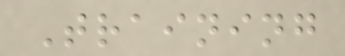Training
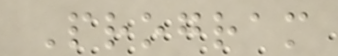Program
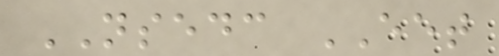NSEDC EET
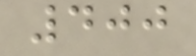400
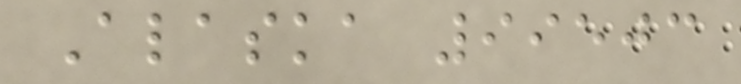Alaska 99503
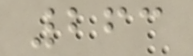263
